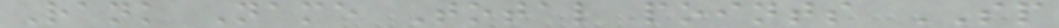Rank Name Total points SP
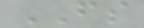FS
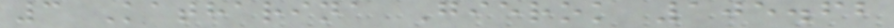3 Katharina Gierok 105.62
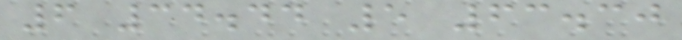6 34.44 5 63.30
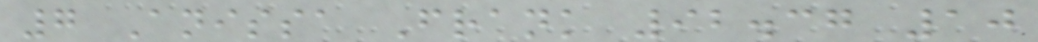7 Anissa Frank 92.37 10
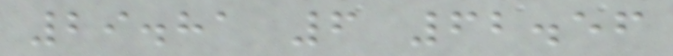29.81 6 62.56
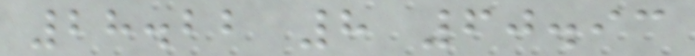28.22 8 60.93
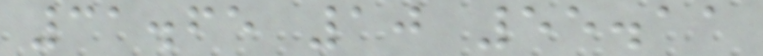31.65 10 55.11
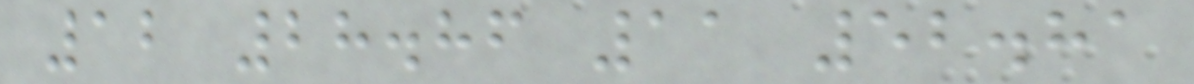12 28.86 11 52.81
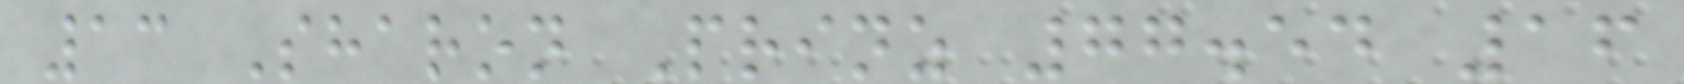13 Sharon Prinz 77.54 16
